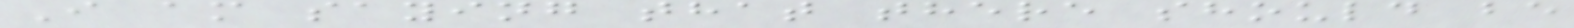I am saying that there should be
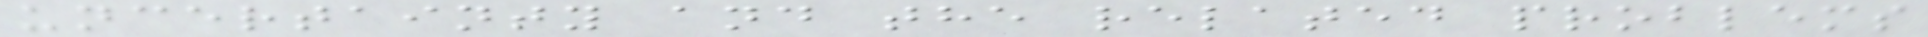uncertainty and the related problems
